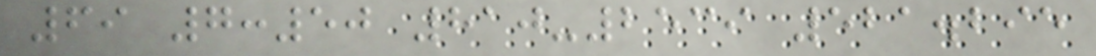69 7:50 810-2539 521.295
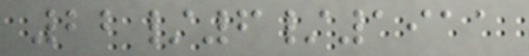22/6/1911
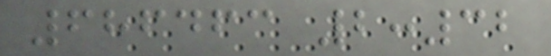686463 2:32
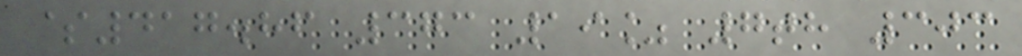$417.86 373 19% 7th 303
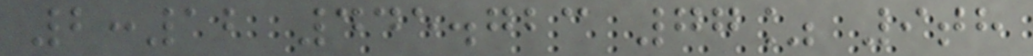2:12 445.723 77% 9th
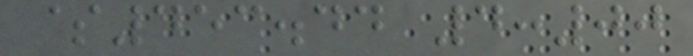$453.44 4:00
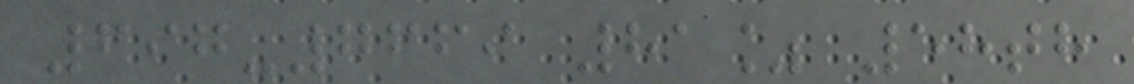697-7669 81% 58th
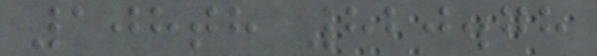108th 820.78
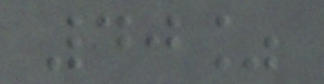40%
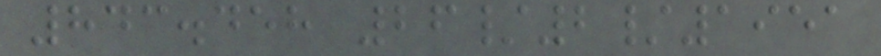843.458 26/2/1951
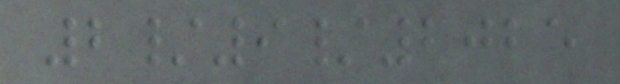2/9/2025
